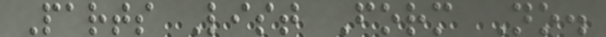Parts List Form No.
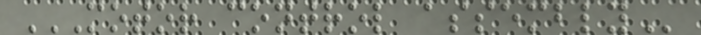MOTOR CONTROL ASSEMBLY
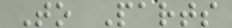To Parts
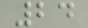24
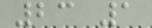23 1
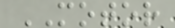MOTOR
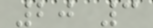20 3
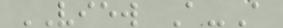VIEW A-A
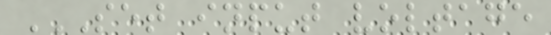SET INPUT VOLTAGE
